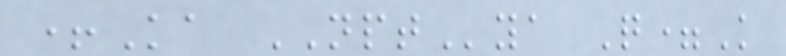+Ka NPTya Q=K
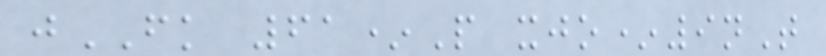jFK 61*P xjo*9nT
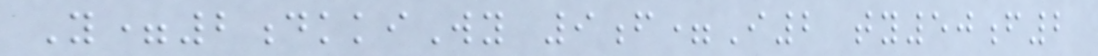Y=2dkkiWy 9f=I2 ty50f2
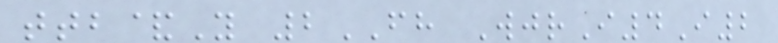ttb&Y 2FH WjrI4I2
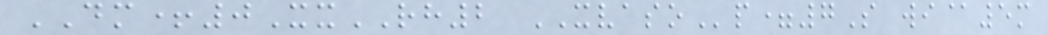DM+0XxRH2 XVASOp=7S wi@5m
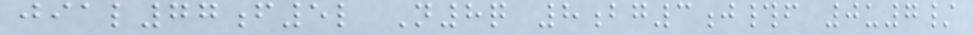jial77f5l N8q 8bg3j#f 0u7/
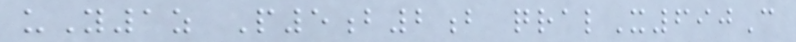uY1z P5b2b qralX690C
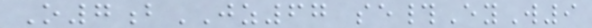O7bJZ67 se#EyW9
